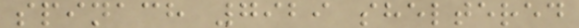spinach 7929 sheltered
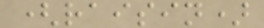(raisin)
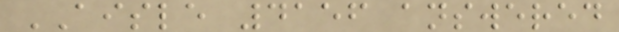AISLE 4156 answered
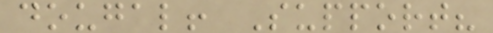dougal! Support?
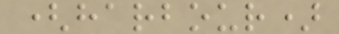(harbour)
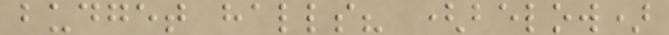budget halls? (below)
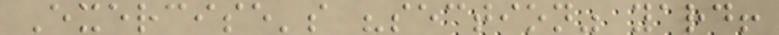Exercise's "section" yard!
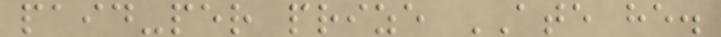paid-per prize ATE he.
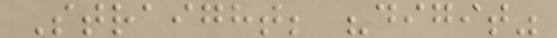Straight; "digit"
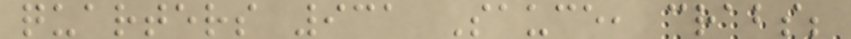quarters 931 Sauce, crabs;
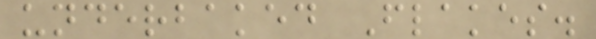underbaked Flakes.
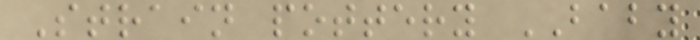Strain pottery BABY
